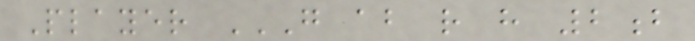Player G AB R H 2B
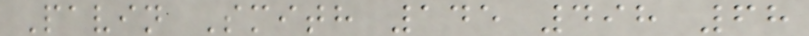Pavin Smith 145 498 68
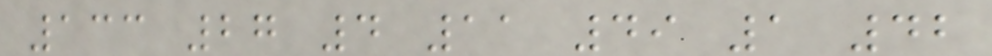133 27 4 11 49 1 42
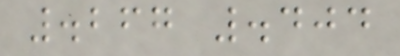.267 .404
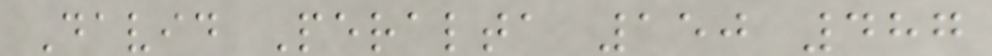David Peralta 150 487
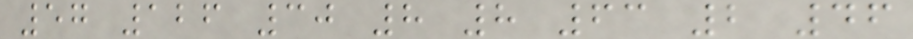57 126 30 8 8 63 2 46
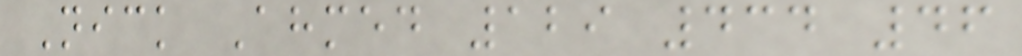Nick Ahmed 129 434 46
